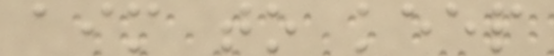aim to keep
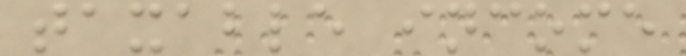taxable income
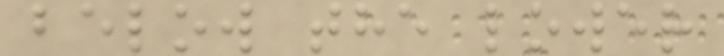below the lower
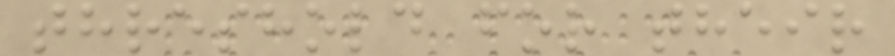threshold for their
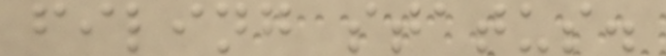filing status.
